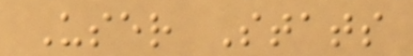User Stats
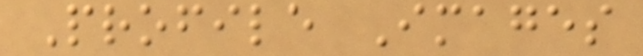Profile Images
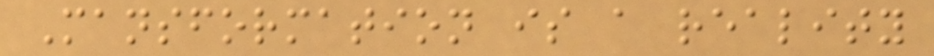Mansformation is a reality
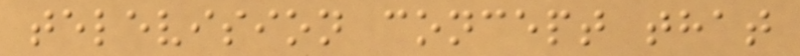television concept that
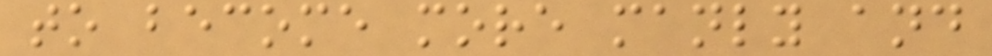to become more manly and
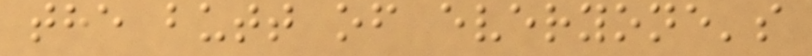the butt of everyone's
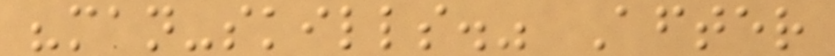"man-skills." After
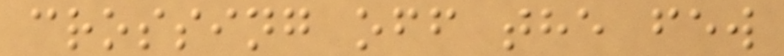crossing off the few
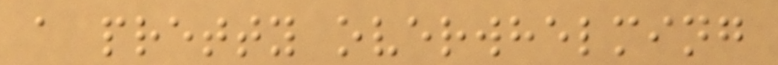a pretty overwhelming
